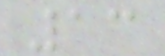13
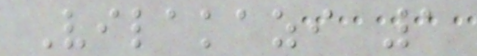Vilakazi 1
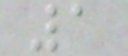1
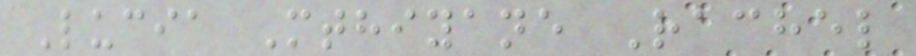Lucia Mthiyane Rachel
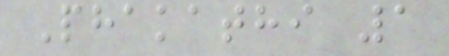Phakathi 1
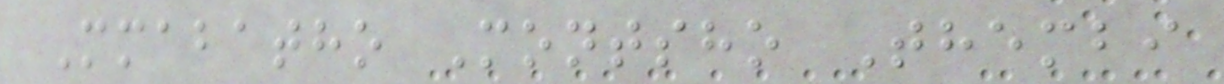Mmabatho Montsho Thembi
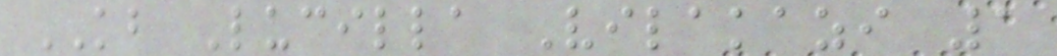KB Lucilla Vilakazi 1
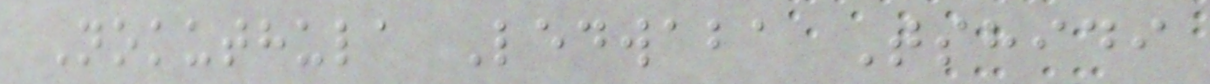Nokuthula Ledwaba Tshidi
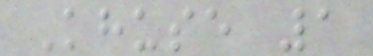Khuse 1
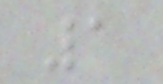1
